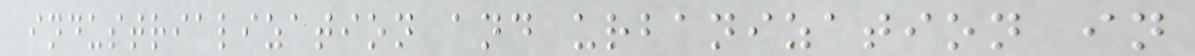industrialization and urbanization in
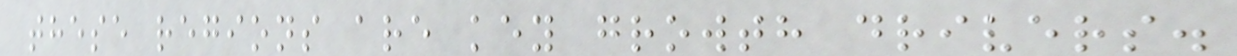these regions are key growth drivers.
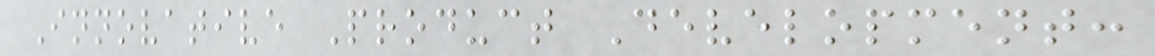Innovative Product Development:
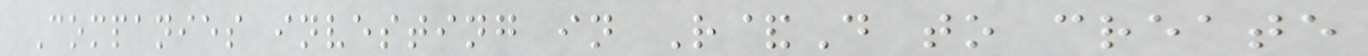Companies investing in R&D to create
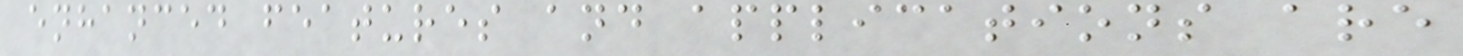enhanced features and applications are
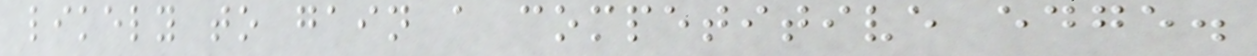likely to gain a competitive edge.
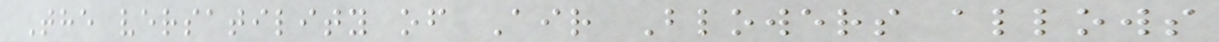The versatility of Air Blowers allows
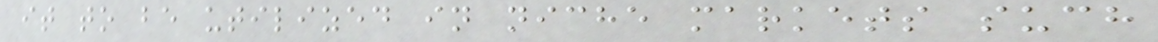it to be utilized in niche markets such
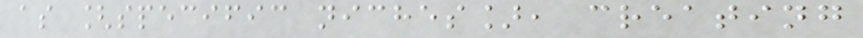as [specific niches], creating
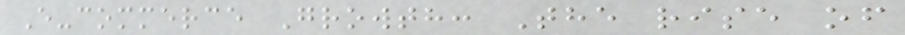E-commerce Growth: The rise of
